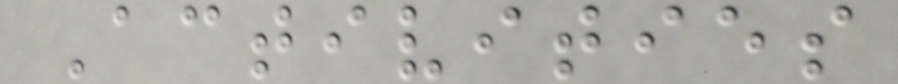Activities
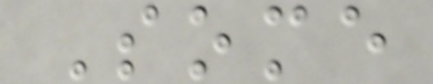Some
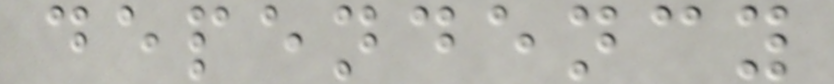dependency
